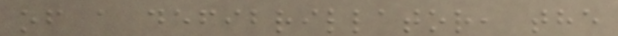of a defibrillator, the
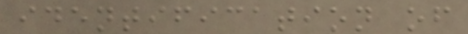identification of
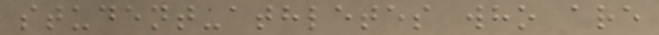student-athletes who are
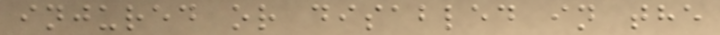injured or disabled in the
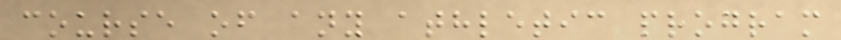course of any athletic program
